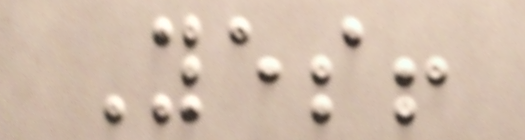Yes!
